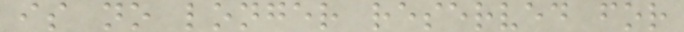is no longer reserved for
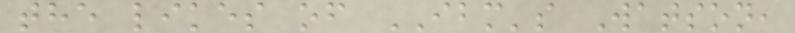the likes of IBM's Watson,
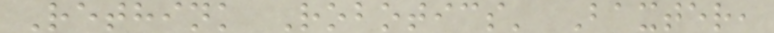Rethink Robotics' Baxter,
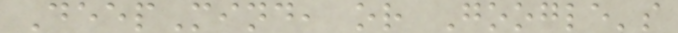DeepMind, or Google's
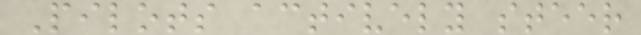Pilots actively steer
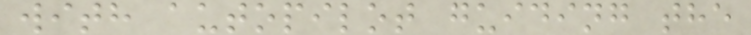with autopilot guiding the
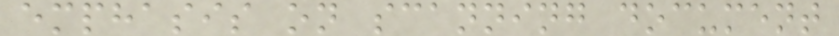emphasis on scanning document
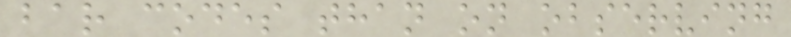bar codes than on observing
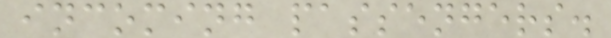incoming passengers.
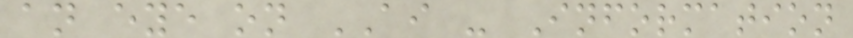an eye on AI - Information
